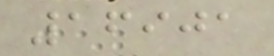16901
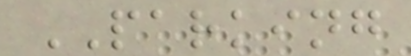PARKING
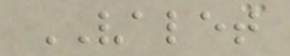VALET
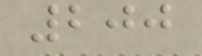200
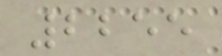2255
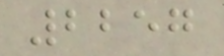2257
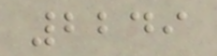2249
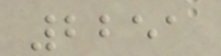2251
